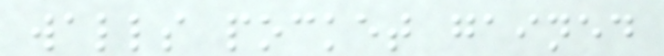walls pocket gained
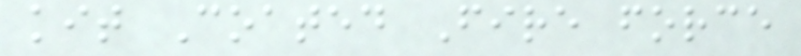kit Coated Fire force
